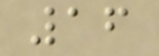16
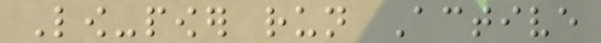Low-power run Active
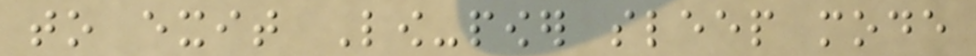to exit Low-power sleep mode
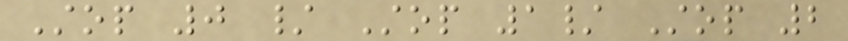Stop 0 / Stop 1/ Stop 2
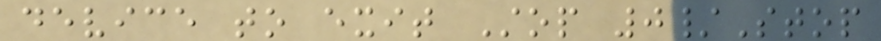device to exit Stop 0/Stop
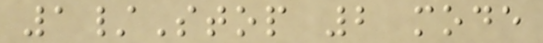1/Stop 2 mode
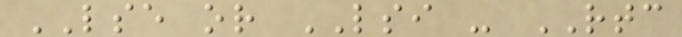LSE or LSI - RTC
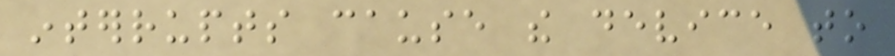interrupts cause the device to
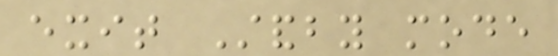exit Standby mode
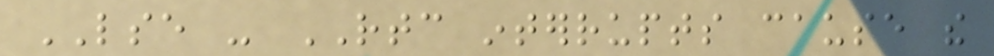LSE - RTC interrupts cause the
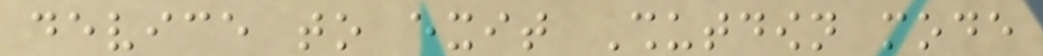device to exit Shutdown mode
